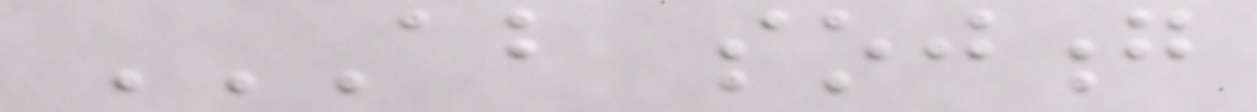ABOUT SOJONG
